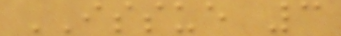ISSUE 3
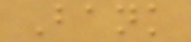Bank
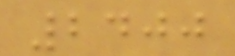2400
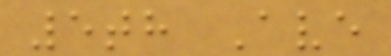5th Ave
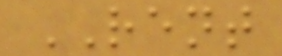RENT
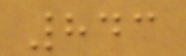843
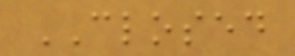CLOSED
